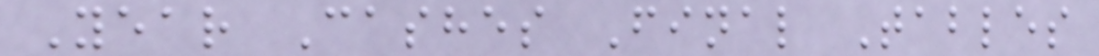Year Cashes Final Tables
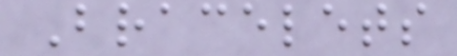Bracelets
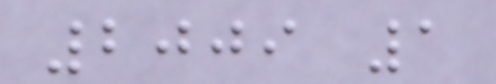2009 1
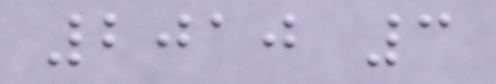2010 3
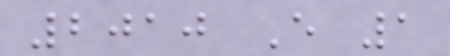2010 E 1
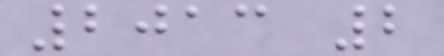2013 2
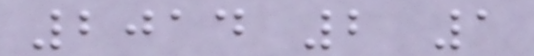2014 2 1
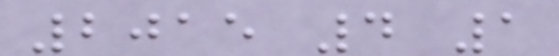2015 4 1
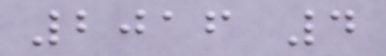2016 4
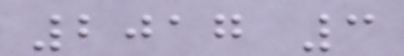2017 3
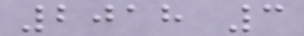2018 3
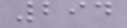294
